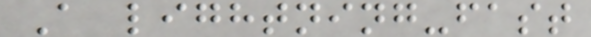A lightning-fast
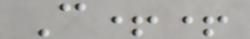C++
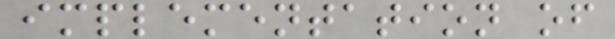implementation of
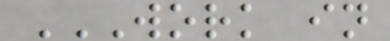WORK IN
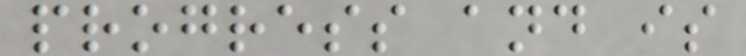progress and is
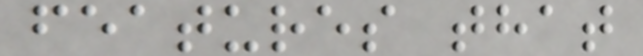features that
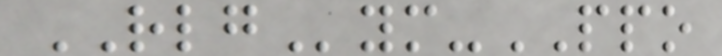RLGym-PPO
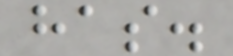has.
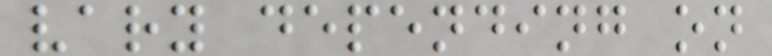vary depending on
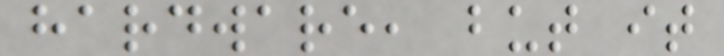hardware, but it
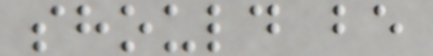should be
